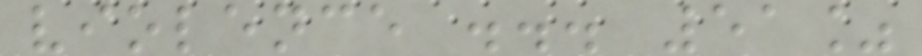violence ... 51%
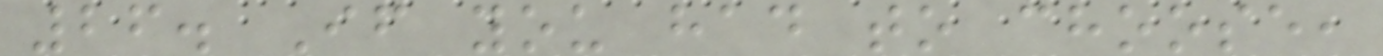26. If you had to choose,
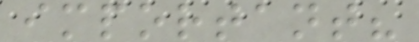important?
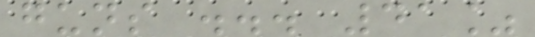guns ... 41%
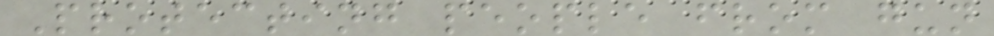Protecting people from gun
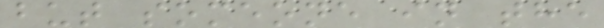but someone in the
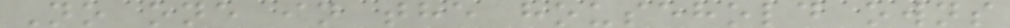No one in the household owns
